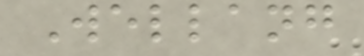Wellang
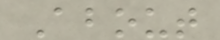About
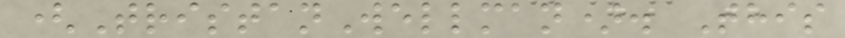(TristanWellman). This
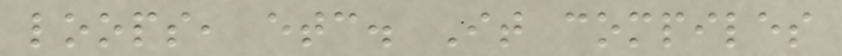loops, etc. It compiles
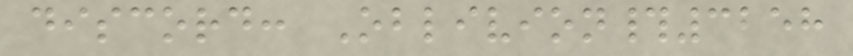discord: Oblivion#3258
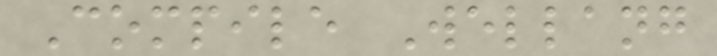Compile Wellang
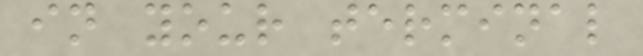in your terminal
